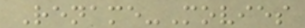Rename-Movies
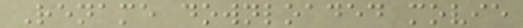Rename downloaded movie
